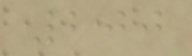200
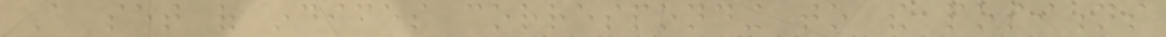A set of indices corresponding to the positions
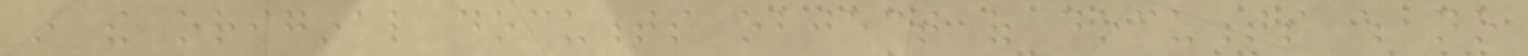in the original documents object of documents which no
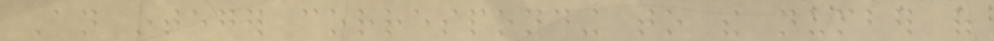An integer corresponding to the number of
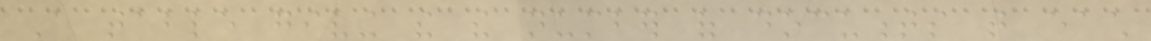A table giving the the number of documents that each
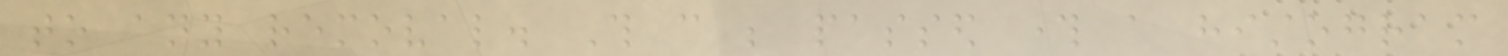to any removal. This can be passed through a histogram
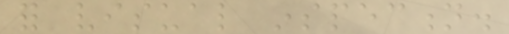for visual inspection.
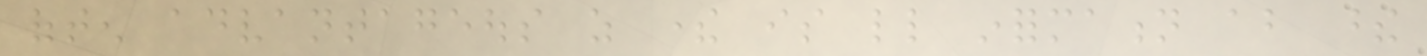often advantageous as there is little information about these
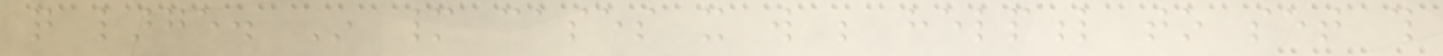quite large. In many cases it will be helpful to set this
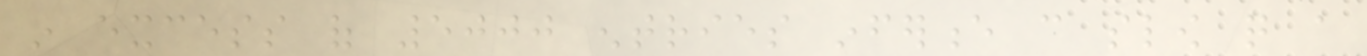in excess of 5000 entries inference can slow quite a
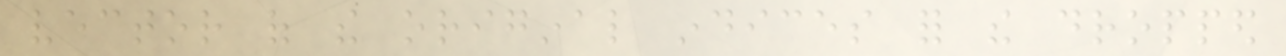vector of the original indices for the dropped
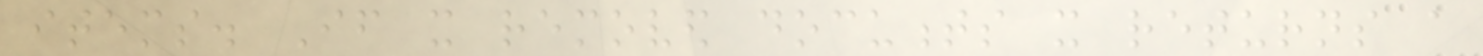items. If it removed documents it returns a
